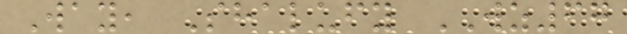Way, Shalufy WZ67
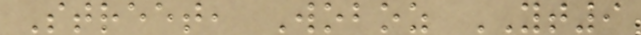Street, Woboz YT9
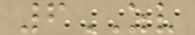6ZV
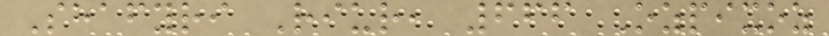Shafyri Riur, 666 Ozpixoz
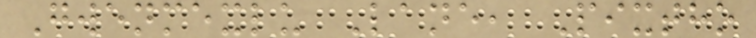Gwenmexlu Lane, Pixtho
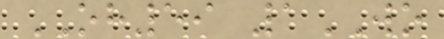OH59 1WO
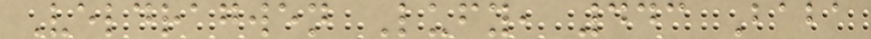Veldragwen Lufy, 443 Baba
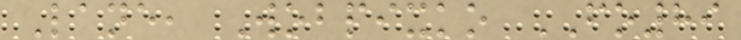Lane, Wobpixko FO89
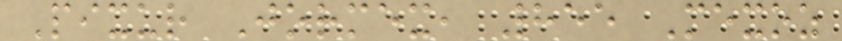Pixur Jormex, 855 Mexoz
